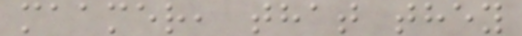maamer, that they
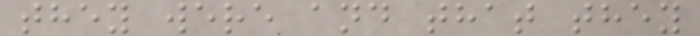they were and that they
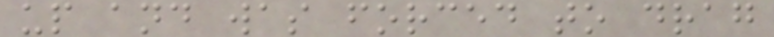up and was forced to drag
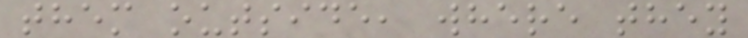them outside, where they
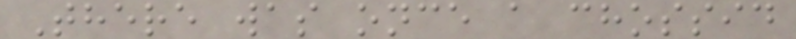There was once a chossid
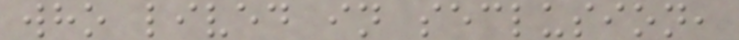who lived in seclusion,
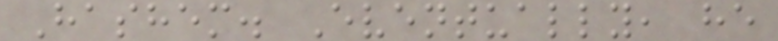Hashem. Eventually, he
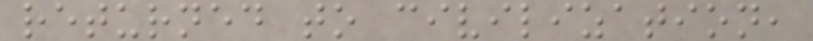returned to civilization,
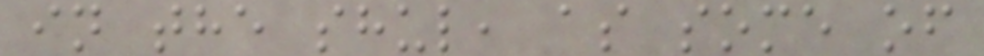in the shul, as some of
